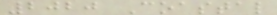2020 Coastal
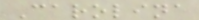Carolina
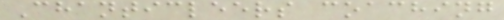Chanticleers coaching
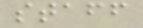staff
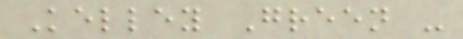Kelley Green -
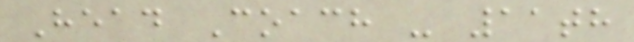Head Coach - 11th
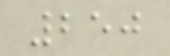250
